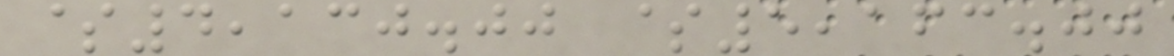$4,130.00 $5,163.00
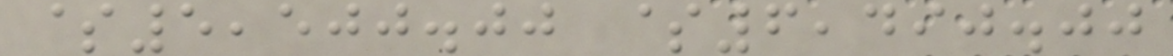$5,500.00 $6,490.00
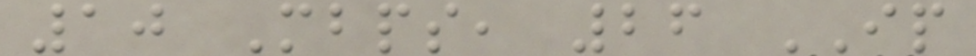10 Mbps, 26 IP
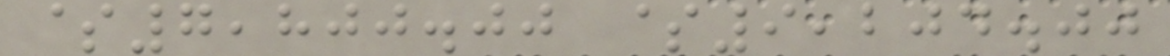$7,800.00 $9,204.00
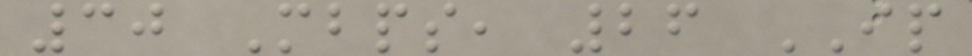30 Mbps, 26 IP
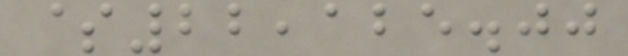$22,125.00
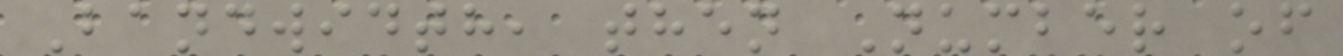Bandwidth, then Number of
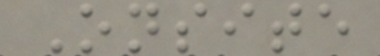Onsite
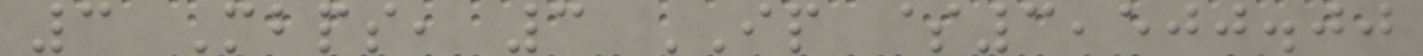3 Mbps, 3 IP $3,500.00
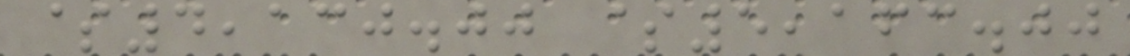$4,130.00 $5,163.00
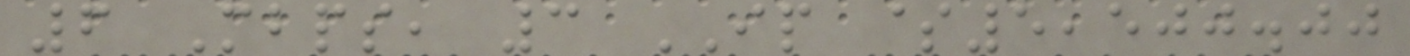6 Mbps, 3 IP $5,500.00
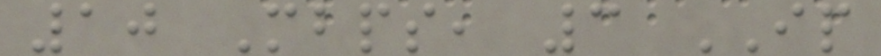10 Mbps, 3 IP
